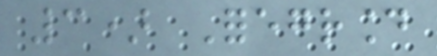3) Foreground
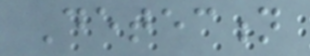Detection
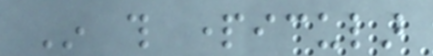In this particular
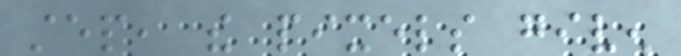step, the pixels given
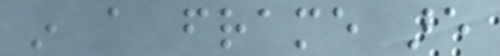in a frame are
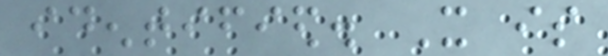identified. It is
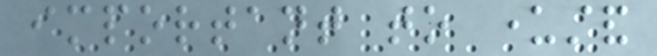important to understand
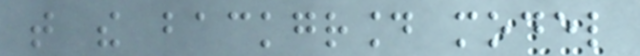that the background model
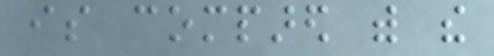is compared with the
